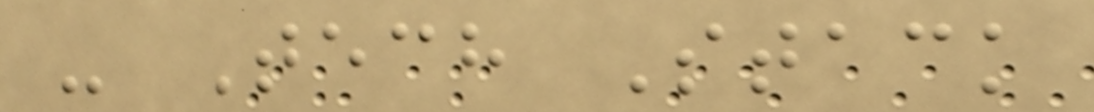- Tech Stack
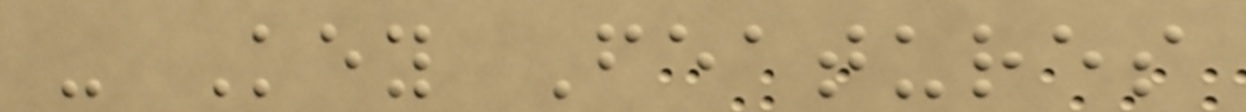- Key Features
